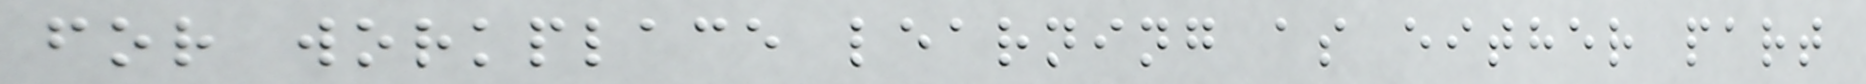for workplace learning as either part
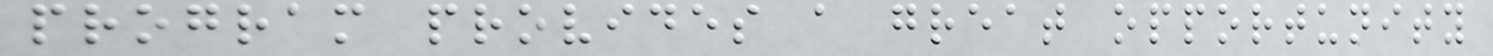program provides a great opportunity
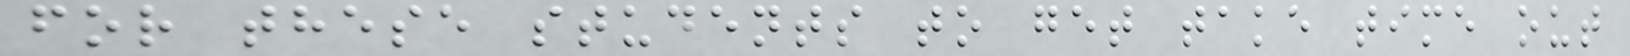for these students to get take time out
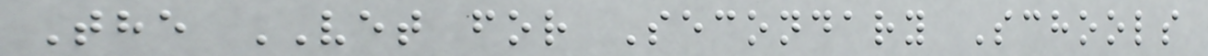The VET for Secondary Schools
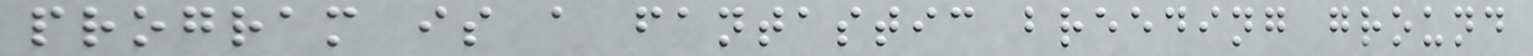program is a fantastic breeding ground
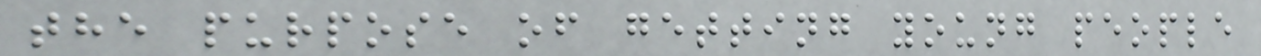the purpose of getting young people
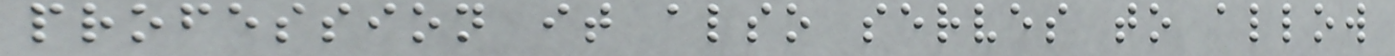profession it also serves to allow
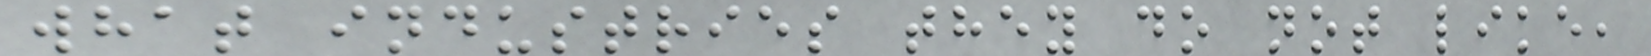what industries they do not like,
